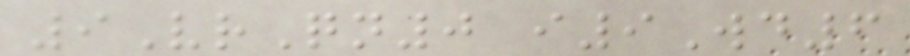9VrQn0 i9Wd6
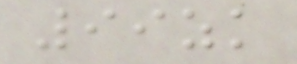99zk
